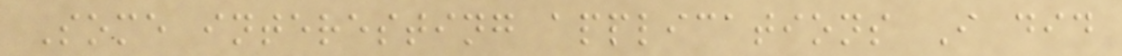Some interesting applications I did
